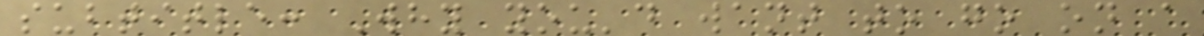subtitle: Why you'd want to go on a
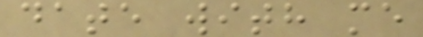date with me
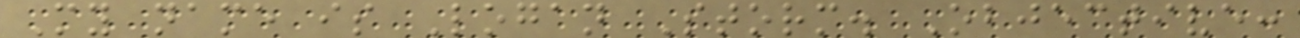My name is Logan Storm. Objective:
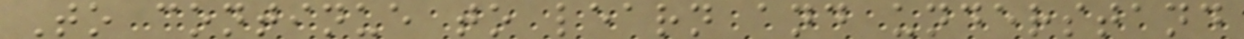To continue to learn and understand
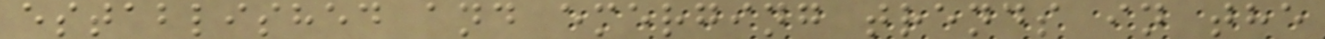established and emerging trends in the
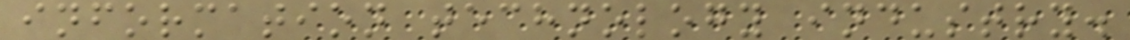information technology industry.
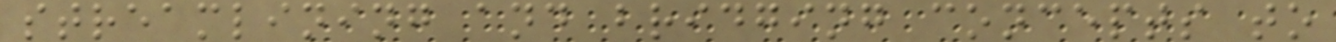streamlining and bridging concepts to
